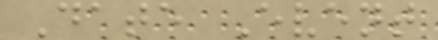Date Event
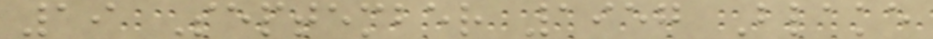19 September 1957 Blake
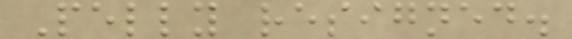Pelly resigned.
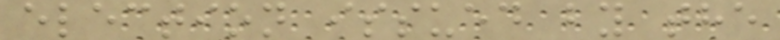election issued by the
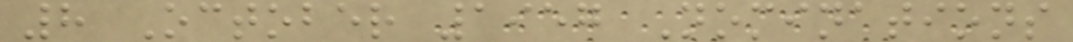8 October 1957 Nominations
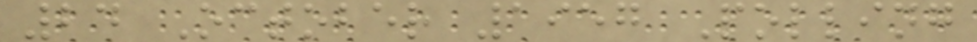24 October 1957 Polling
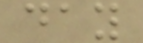day
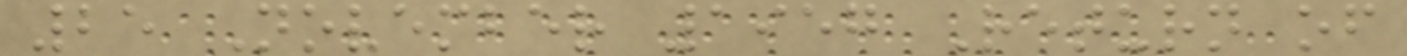25 November 1957 Return of
